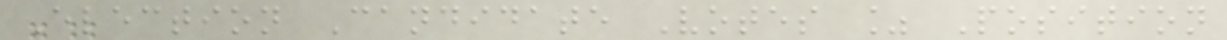Election Candidate Votes % Position
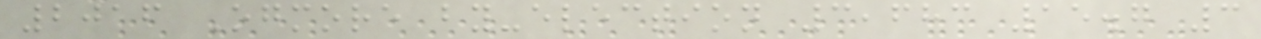2016 Ogmore by-election 3,683 15.7 3
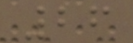26
